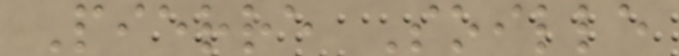Pierre Soille
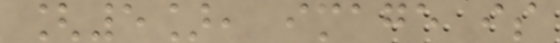[5], image is
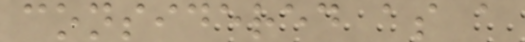considered as a
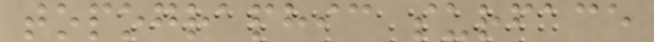topographic surface
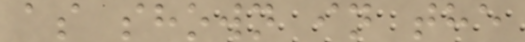as shown in the
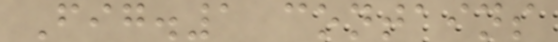Fig.1 contains
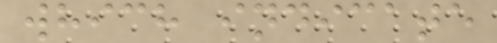which indicate
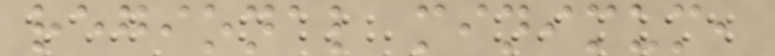regional minimum,
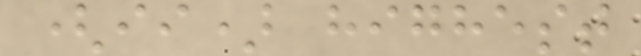(ii) highest
